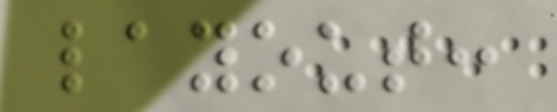layout:
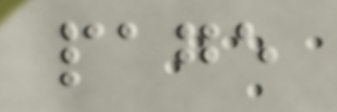page
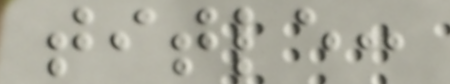title:
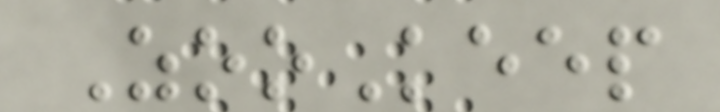ZooKeep
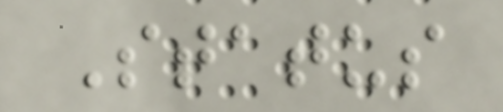Status
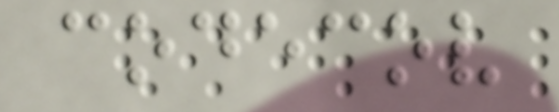codecov
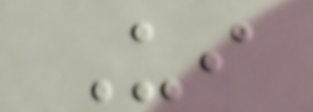Ui
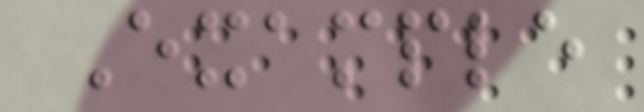Example
